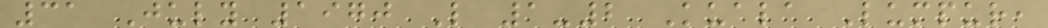31 July 1970 L 1-2 Kuala Lumpur,
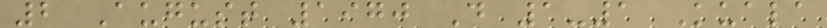2 August 1970 D 1-1 Kuala
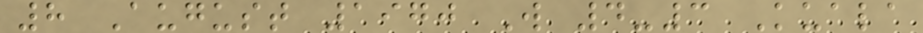8 August 1970 W 4-3 Kuala
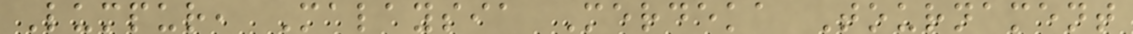Lumpur, Malaysia Merdeka Tournament
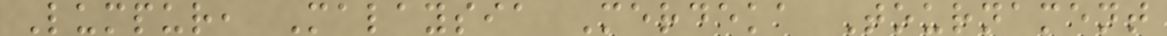Lumpur, Malaysia Merdeka Tournament
